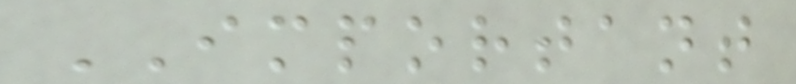IMPORTANT
